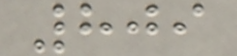809
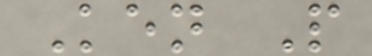Ken P
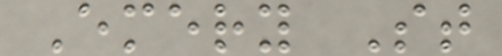Emery St
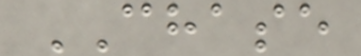CHASE
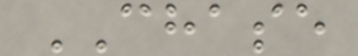CHASE
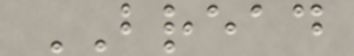BREAD
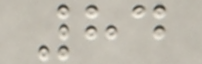84
